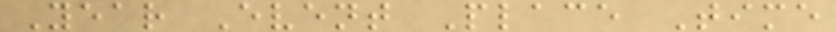Year Event Place Time
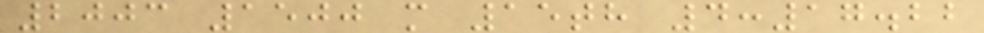2003 1500 m 15th 4:17.22
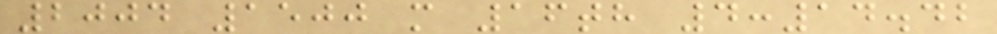2004 1500 m 16th 4:14.42
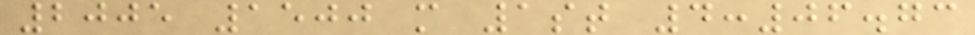2005 1500 m 1st 4:06.73
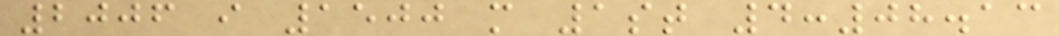2006 i 1500 m 1st 4:08.13
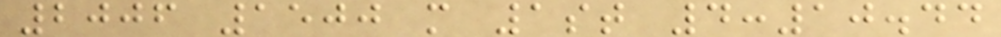2006 1500 m 1st 4:10.44
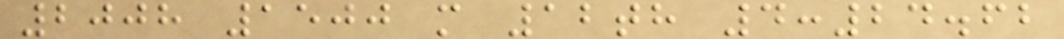2008 1500 m 12th 4:24.62
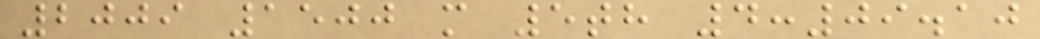2009 1500 m 5th 4:09.10
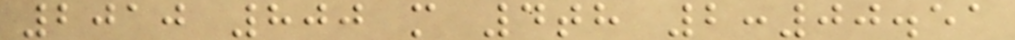2010 800 m 4th 2:00.51
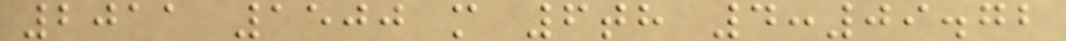2011 1500 m 6th 4:09.72
